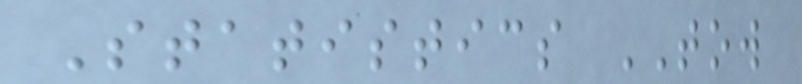Statistics TOW
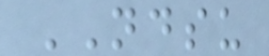NDSU
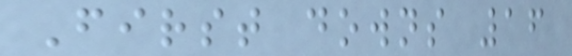First downs 16
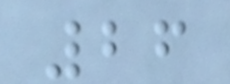26
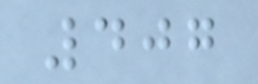407
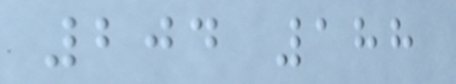204 188
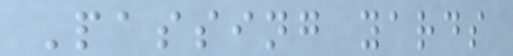Passing yards
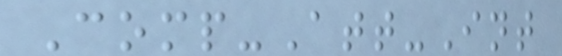Comp-Att-Int
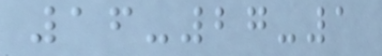16-27-1
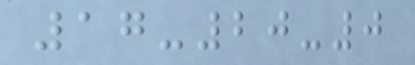17-20-0
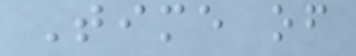Time of
